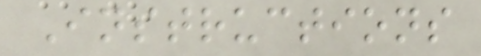Instructions
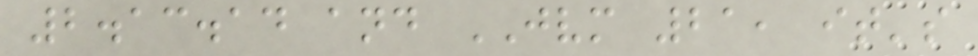2.13.14 and JVM 21, it's
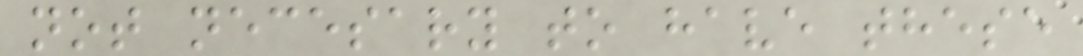not necesary to have these
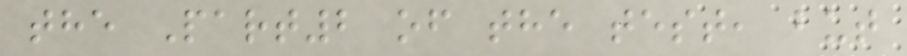the Part2 of the test, but
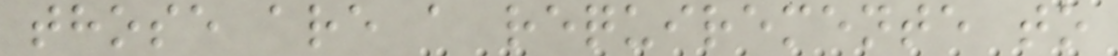those are a requiremente to
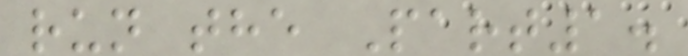run the Part1.
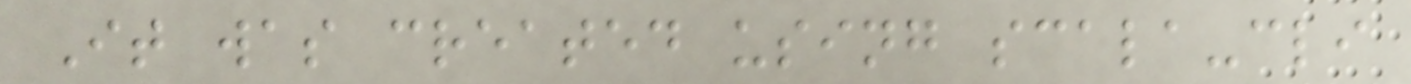It was created using scala-cli
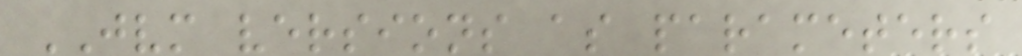JVM versions as parameters
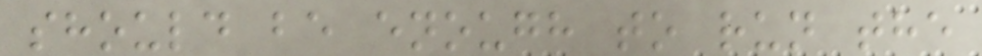should be enough to run the
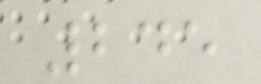245
